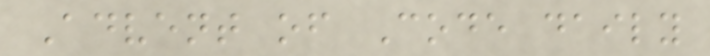Advent of Code daily
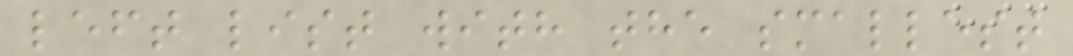left list with the smallest
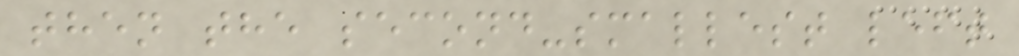then the second-smallest left
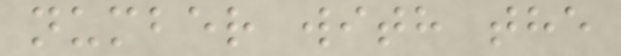number with the
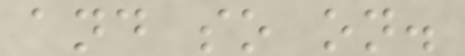and so on.
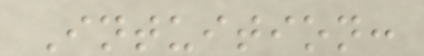Intuition:
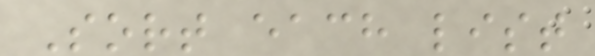Sort each list
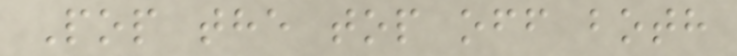Pop the top off both
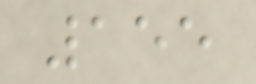155
